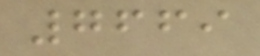7669
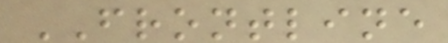FRONTLINE
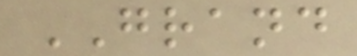GRAND
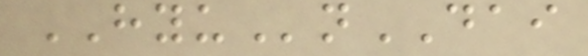HYUnDAI
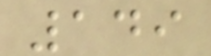149
